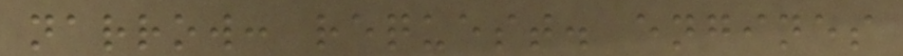narrow: request. engines
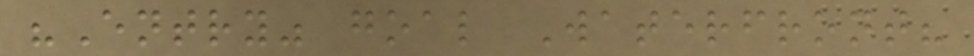"Entry" goal Waterfront?
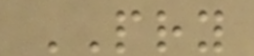PRY
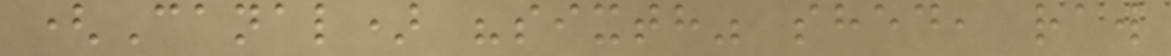(Canal) "sixth" shed, raw
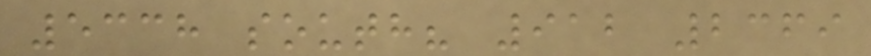5338 south? 912 2369
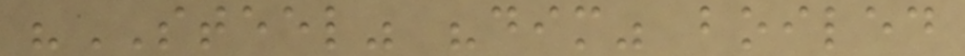"STEEL" "dim" boiled
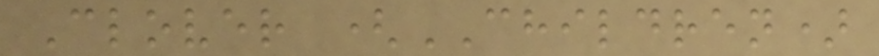Clover (CHILDREN)
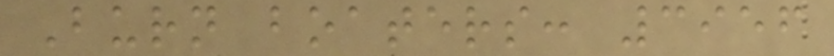Burn boaters: 3956
